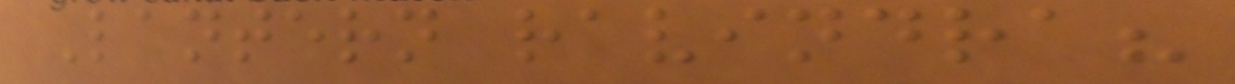Lantern ravindra?
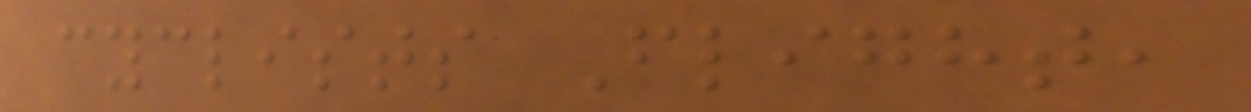cyclists Flight,
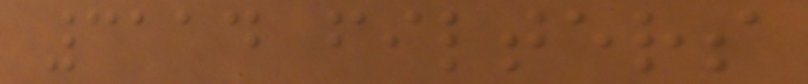3114 filters
